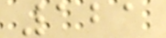121
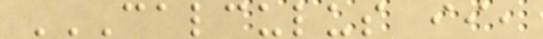CALCULUS II,
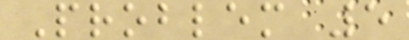Problem 5
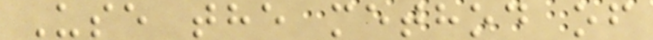Use the method of
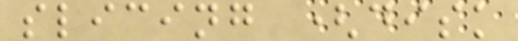slicing (disk
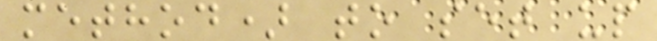method) to set up
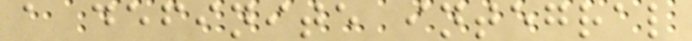a definite integral
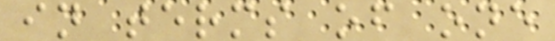in terms of one
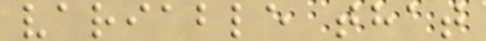variable that
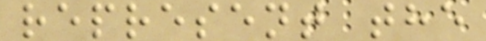represent the
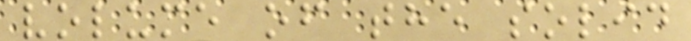volume of the solid
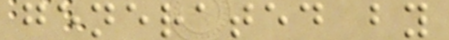generated by
